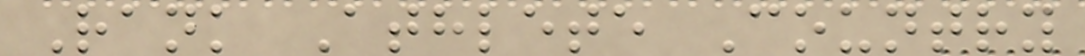Rank Athlete Country
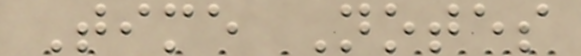Time Notes
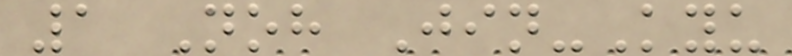1 Noh Jin-Kyu
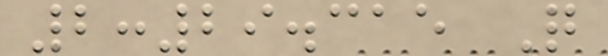2:29.315 Q
